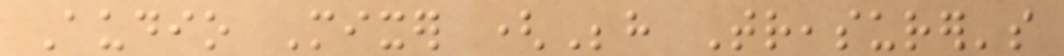Audio Mixer (Behind Treasurer's
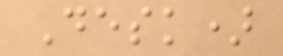Desk)
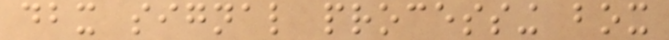dbx signal processing box
